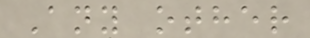Any other
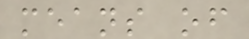means of
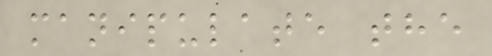manipulate the
